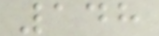148
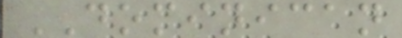DOMINICAN
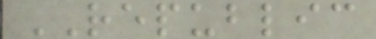REPUBLIC
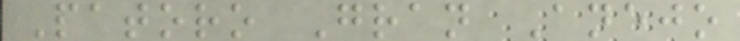Patoro Gran Anejo
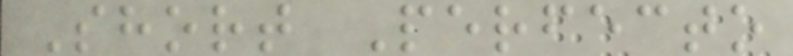Short Perfecto
